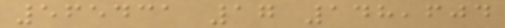565431 17 148,604
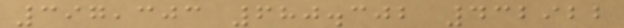397,303 680.302 432922
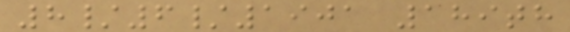8/6/1901 189th
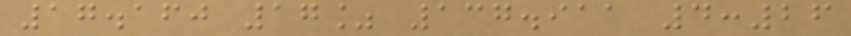17.160 17% 137.911 4:26
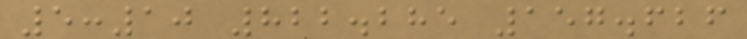5:10 822.285 157.626
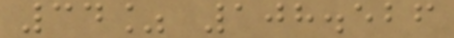34% 108.526
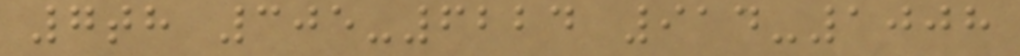7th 305-6224 914-1008
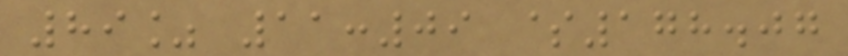89% 11:09 $178.07
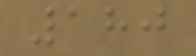180
